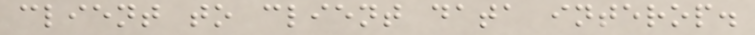client to client data interop.
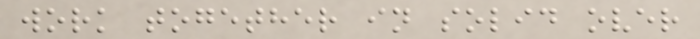work together in solid over
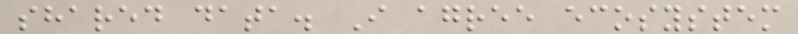shared data. I agree ecosystem
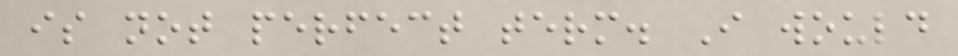is not perfect term. I would
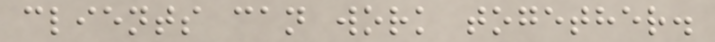clients can work together.
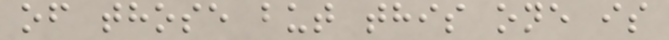of those but this one is
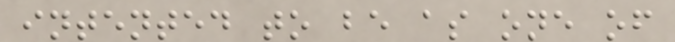intented to be as one of
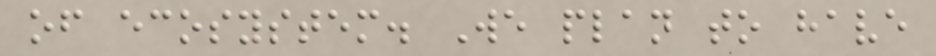of ecosystem. We plan to have
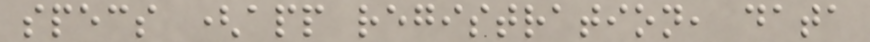specs (app registration, data
